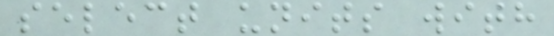select units with
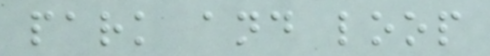park and loop
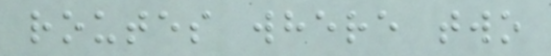routes where two
